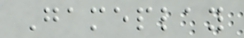Gameplay
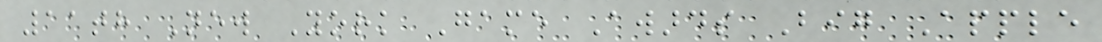11th New York Game Awards Big Apple
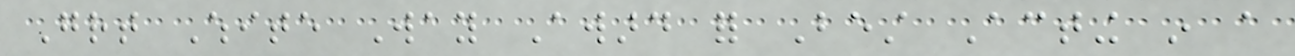Great White Way Award for Best Acting in a
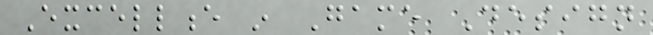Excellence in Game Design
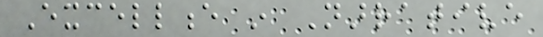Excellence in Narrative
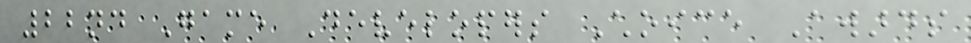22nd Game Developers Choice Awards
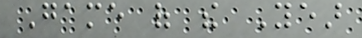Game of the Year
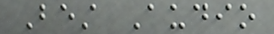Best Audio
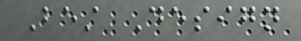Best Design
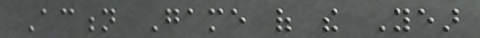Action Game of the Year
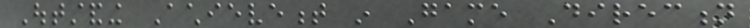Outstanding Achievement in Game Direction
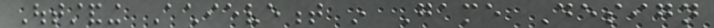Outstanding Achievement in Game Design
